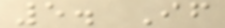5. If
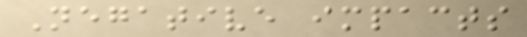Negative impacts
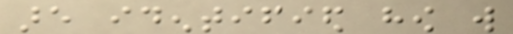are identified how will
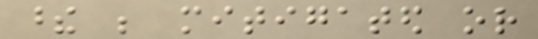these be mitigated or
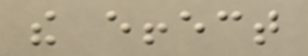the effect
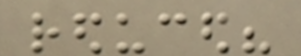reduced?
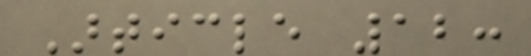Article 12:
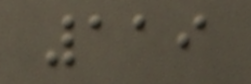119
